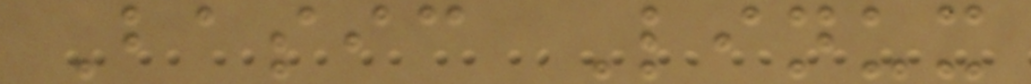Basic Linux
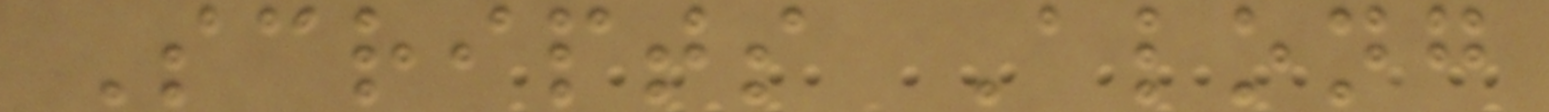Scripts Along
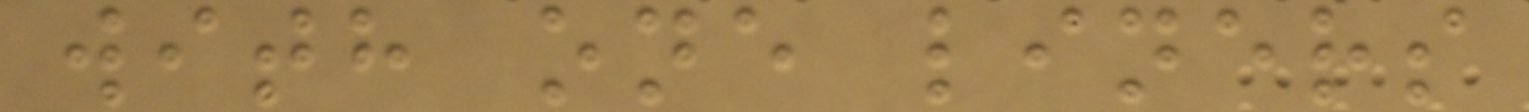with one liners
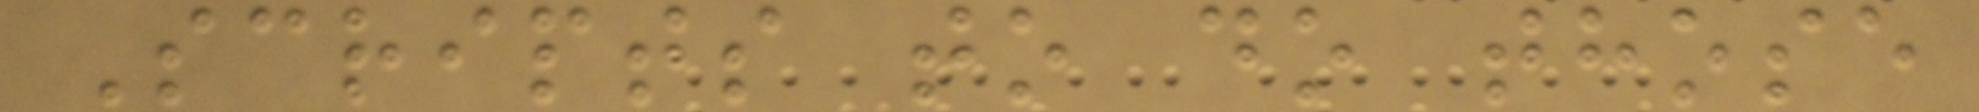Scripts to do those
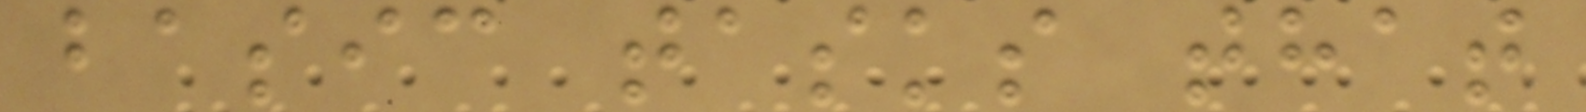basic tasks that
